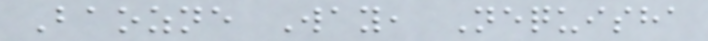Baozne Way, Nequisha
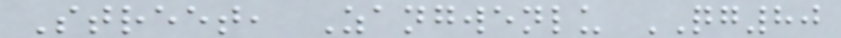Street, Zangwenlu QG80
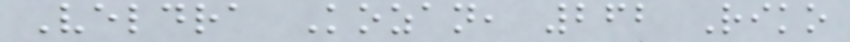Veldra Kozan, 262 Riko
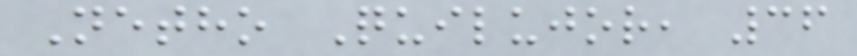Netho Quilujor, 36
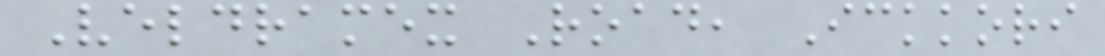Veldramex Road, Ickkori
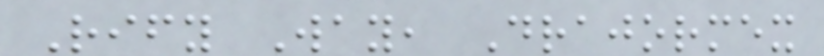Rify Way, Drajormex
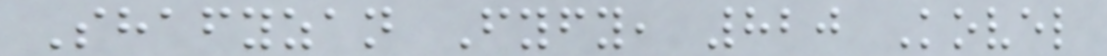Shafyzan Fyfy, 820 Kovel
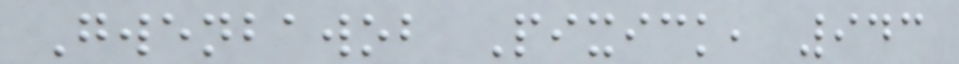Gwenbawob Pixick, 943
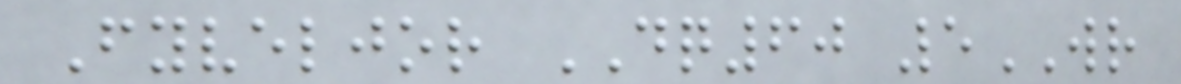Fyveljor DQ60 5WR
